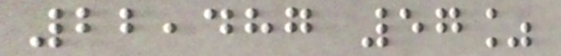22,487 57%
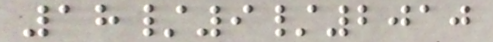18/9/2010
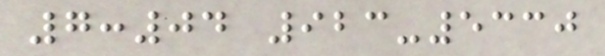7:04 923-5330
